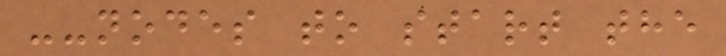--nodes to start the
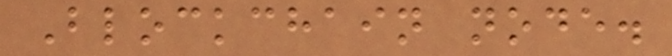Blockchain node.
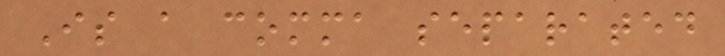Is a comma separated
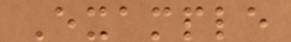Example
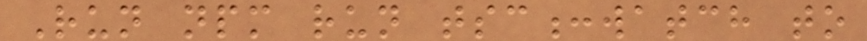Run npm run tsc:watch to
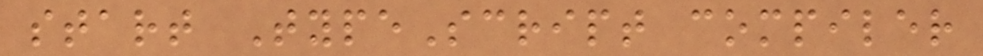start TypeScript compiler
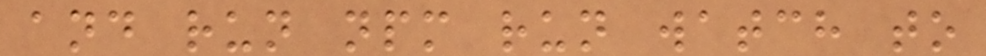and run npm run watch to
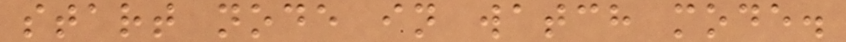start node in watch mode.
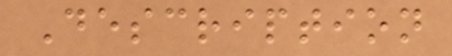Description
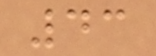43
